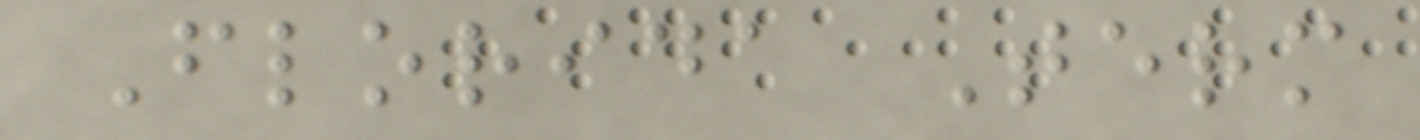Florida Term
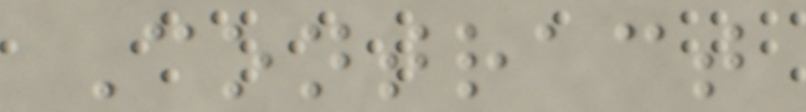Contract
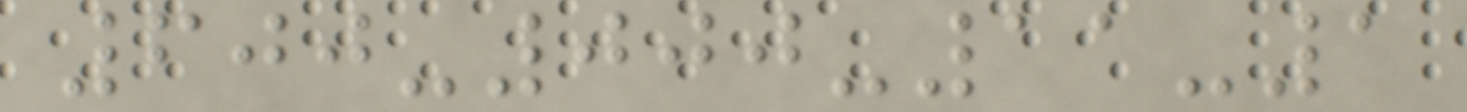600-000-11-1
